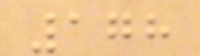178
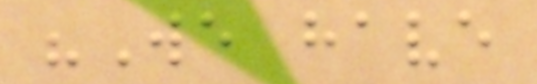"We have
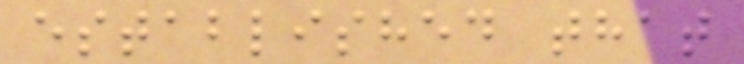established that
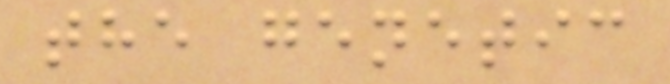the genetic
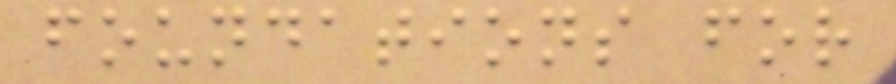foundations for
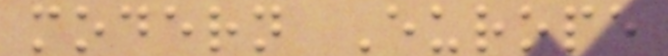modern Europe
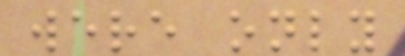were only
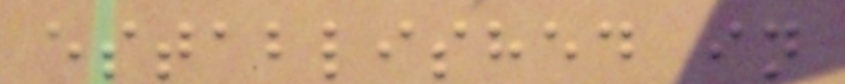established in
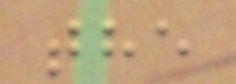the
